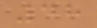48
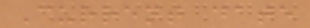Current date
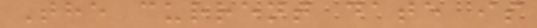The current date is
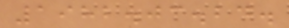1982.03.24.
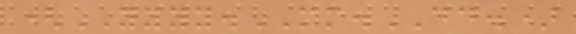(YYYY.MM.DD.)
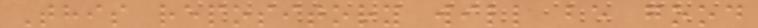This repository will be good
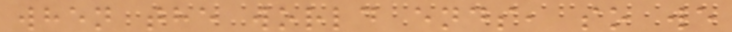when the world ends, so we
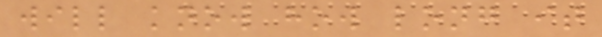will know how long it
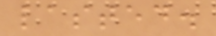lasted.
